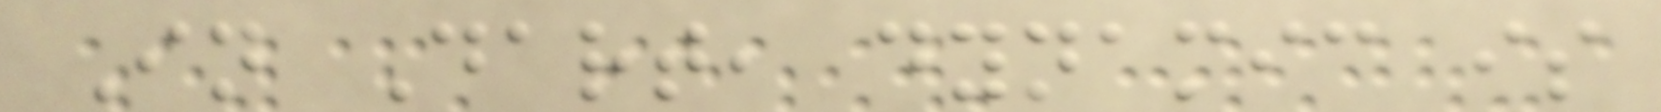In Dart, dynamic is
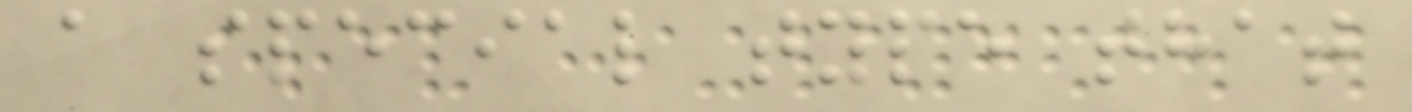a special type that
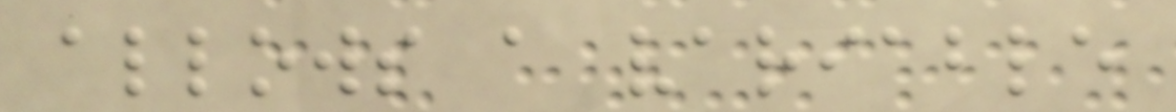allows a variable
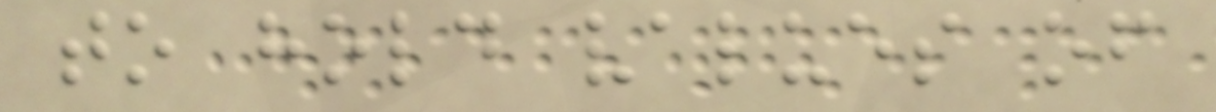to hold values of
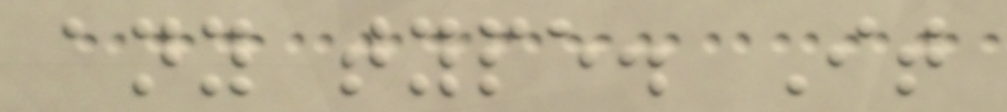any type. It
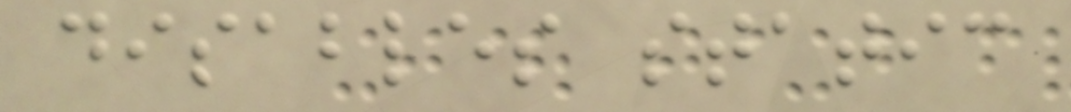disables static
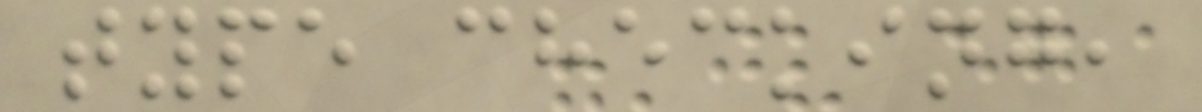type checking,
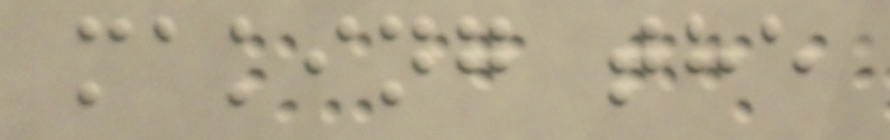making the
